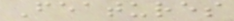Features
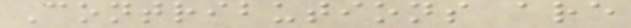Contributions are
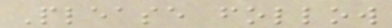Please follow
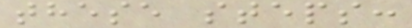these steps:
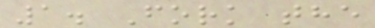1. Fork the
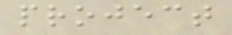project
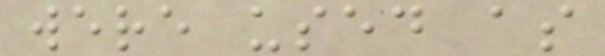were used as
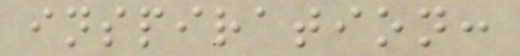inspiration:
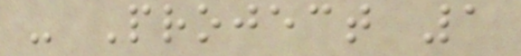- Project 1
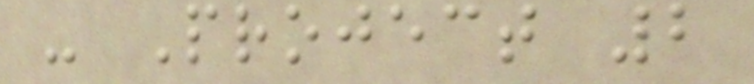- Project 2
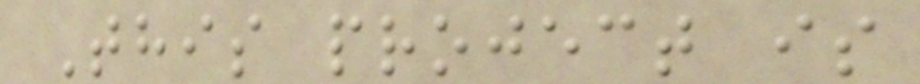This project is
